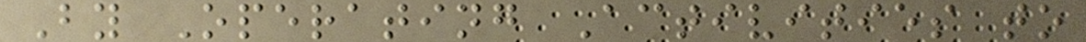By Operating Activities to
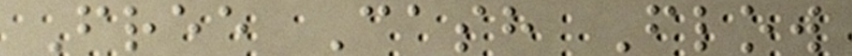Free Cash Flow
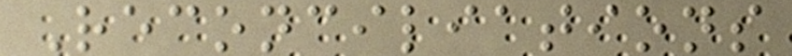Reconciliations
